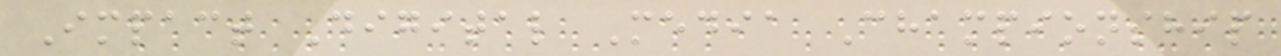Impact Digital Media Championship
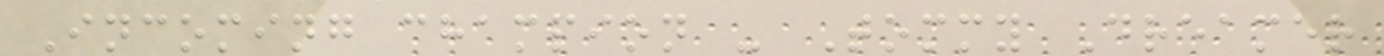Incoming champion - Tommy Dreamer
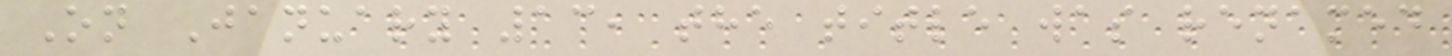On January 13, the title was renamed
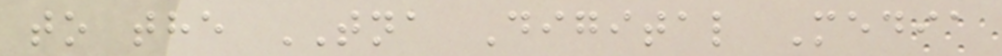to the TNA Digital Media
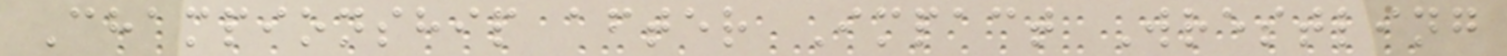Championship after Impact Wrestling
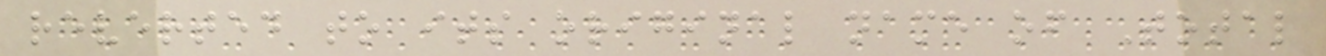reverted to its original name of Total
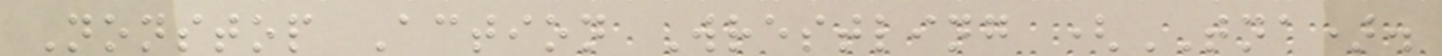Nonstop Action Wrestling (TNA).
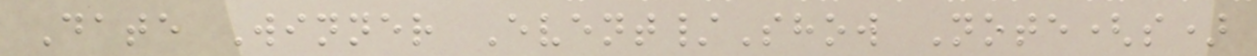Date Winner Event/Show Note(s)
